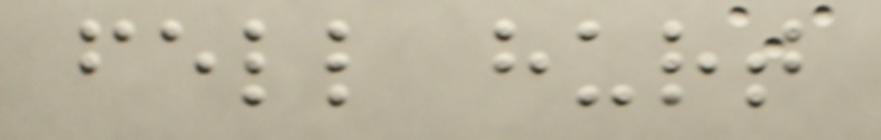fell hurt
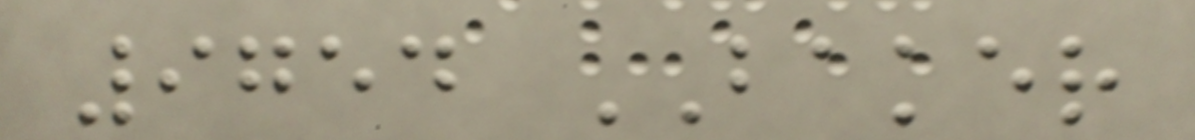9754 BAKER
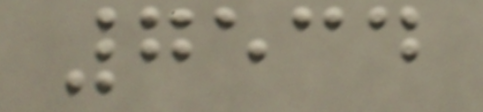7534
